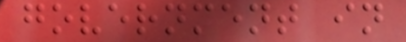government in
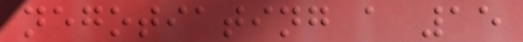negotiating a 15
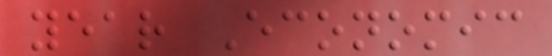year Economic
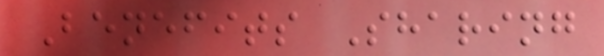Benefits Sharing
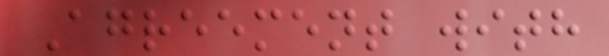Agreement with
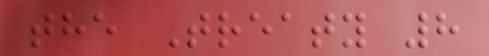the Treaty 8
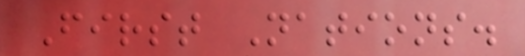First Nations.
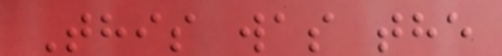This was the
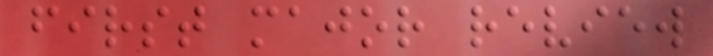first major review
